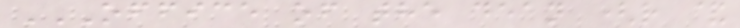OFFICE OF THE DEAN (R &
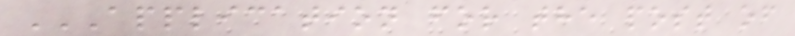APPLICATION FOR THE POST OF
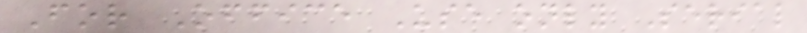For Office Use only Serial
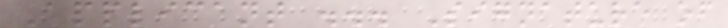Applicant ... Signature of
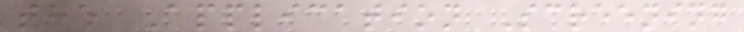the Application Screening
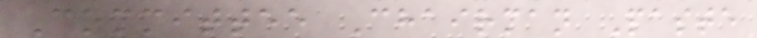Committee Chairman Paste
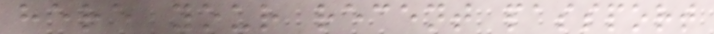here your recent passport
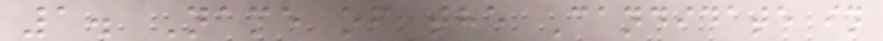1. Name of the Candidate in
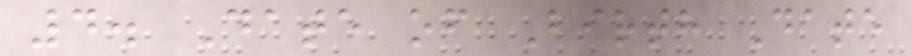4. Date of Birth Date
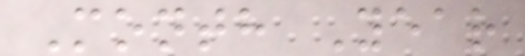Month Year
